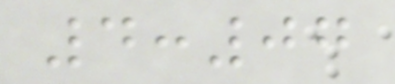4:07
